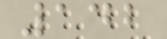142
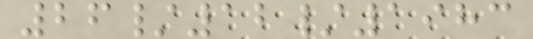26/12/1983
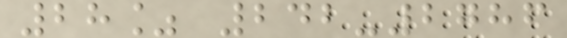28% 242-2786
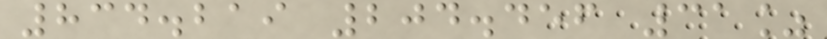834.219 204.456 31%
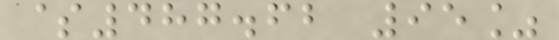$487.62 95%
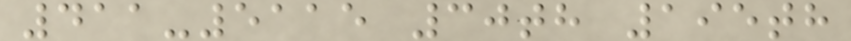411-5115 30th 195th
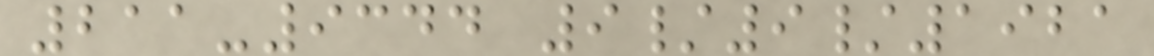211-9344 9/9/1921
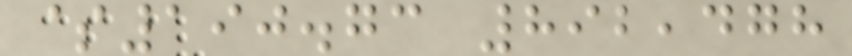$190.73 892,478
